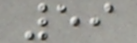59
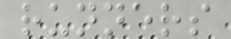runners
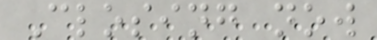Closing now
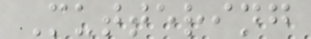Muttering
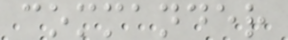commander
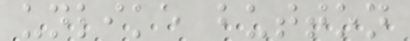unlike button
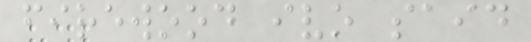firewood ivo said
